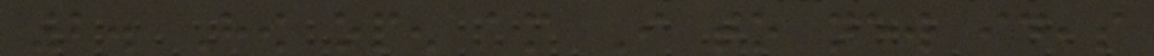2. How open am I to new ideas
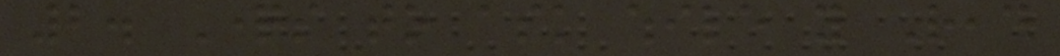2. Questions to ask while you Read
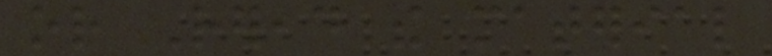or Reread the material
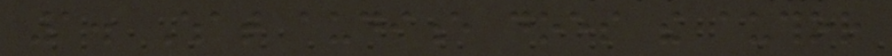1. What audience does the author
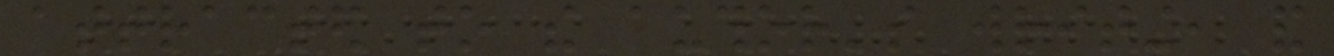attracted to the author's writing, and
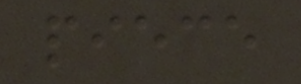piece
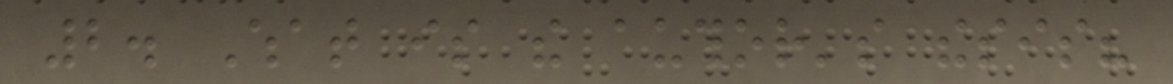2. What is the author's thesis?
